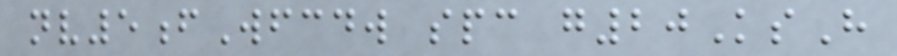nv5fWfcdw spc g20KsH
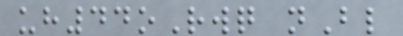uh44oRwq nBl
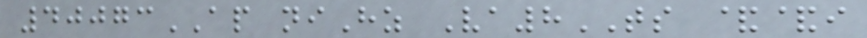40073AP niHz Va8TS &&i
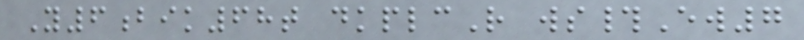Y6bik68t dkplcR ws#Ew7
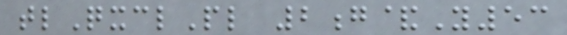tlQxclPl 2g&Y53
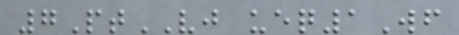7PtVJ ueq1Wf
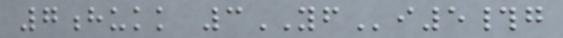7hukk 3YFi5#g
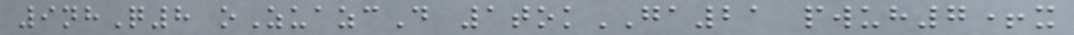9nhQ8 oZuazcD 1tokGA21 pwuh7+x
